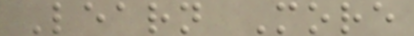Learn More
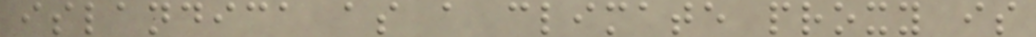islandica as a climate proxy is
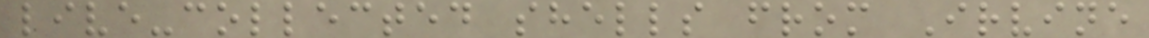live-collected shells from Irvine
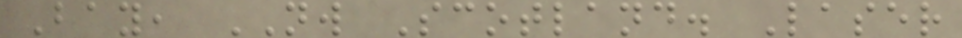Bay, NW Scotland. Laser
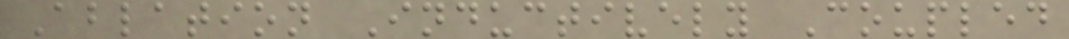Ablation Inductively Coupled
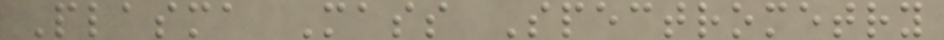Plasma Mass Spectrometry
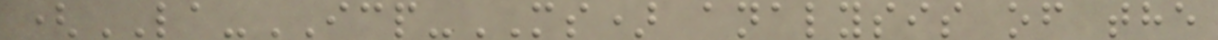(LA-ICP-MS) analysis of the
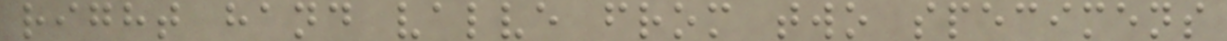right hand valve from two specimens
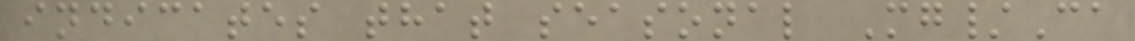indicates that seasonal Mg/Ca
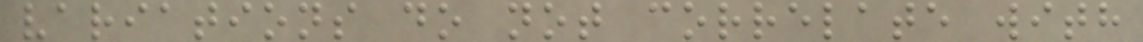variations do not correlate with
